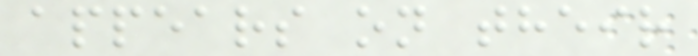appears on their
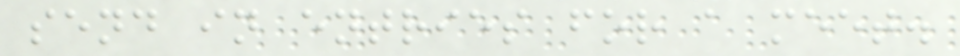send in entries for a meet.
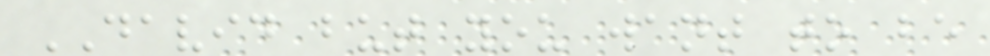DAVID but you want to be
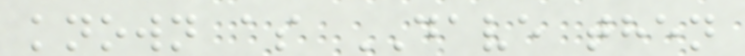known as DAVE then
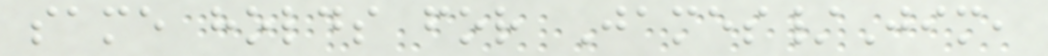same holds for James/Jim,
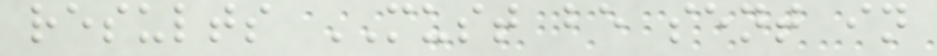results MUST be sent in
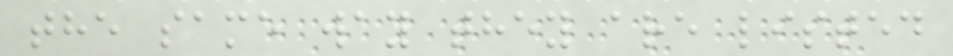the same way they are listed
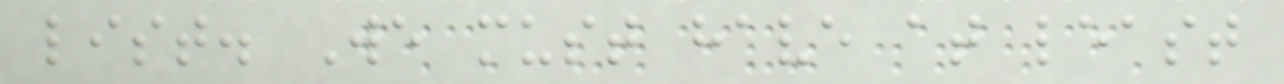list. We must have at least
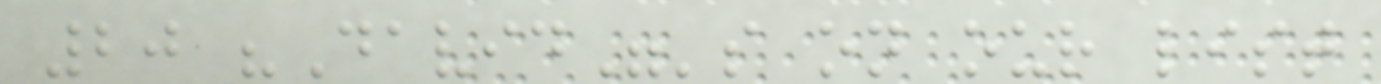20 "David"'s on our list
